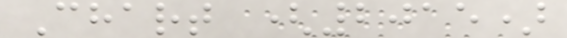Chart (2015)
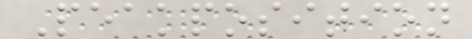Peakposition
